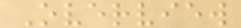Overview
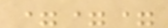===
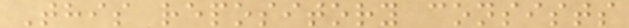This repository consists
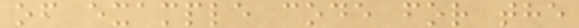of example code for the
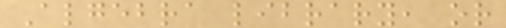Algebra library, or
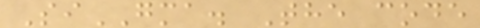SiGMA. The code
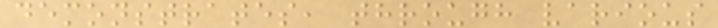demonstrates, through various
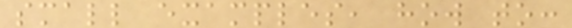small examples, how to:
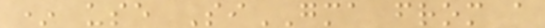* use SiGMA from a
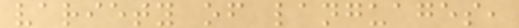variety of languages,
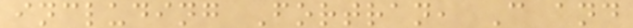including Fortran, C and
